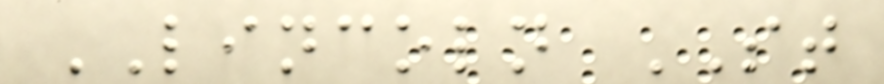LINCOLN ST
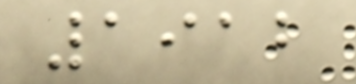1912
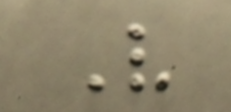V
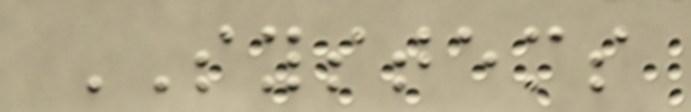SYSTEMS
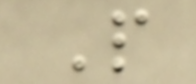P
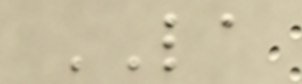LA
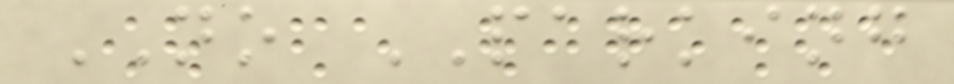NO PARKING
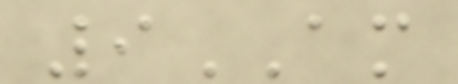9AM
